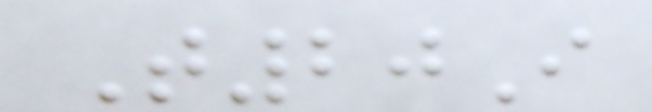T20I
